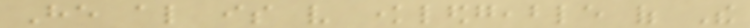He also is very knowledgeable of The
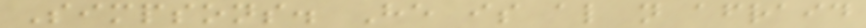Simpsons. He is also not afraid
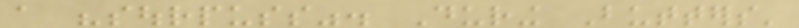a "sourpuss". During Butters'
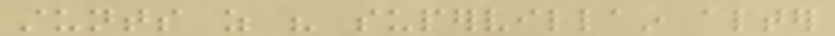stunts as his supervillain alter
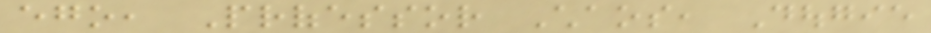ego, Professor Chaos, Dougie
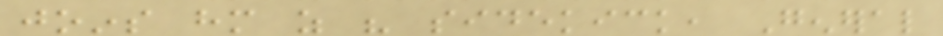joins him as his sidekick, General
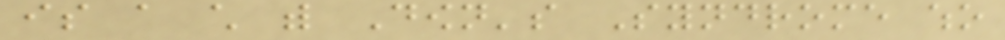is a child with Down's Syndrome who
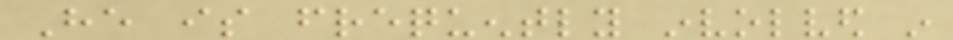He is frequently involved in
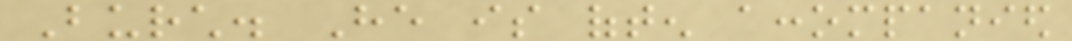Burch. He is often accompanied
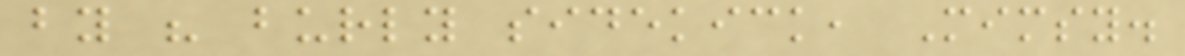by his burly sidekick, Mimsy.
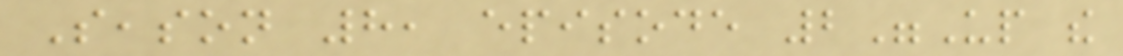Season 8, episode 2"Up the
